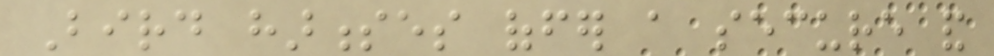Bird harnesses offer a secure and
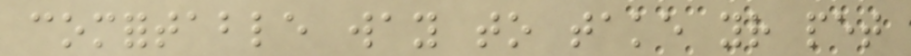comfortable way to take your pet
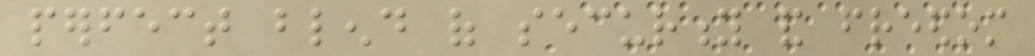perfect blend of security and freedom
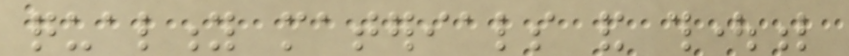quality materials and thoughtful
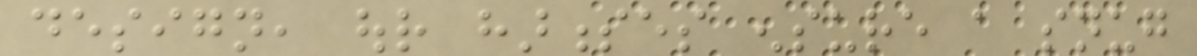design, our harnesses ensure a snug
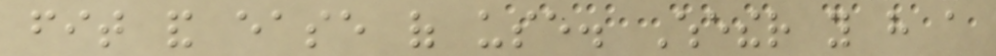fit and ease of use. Whether you have a
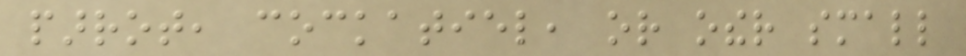parrot, cockatiel, or other small
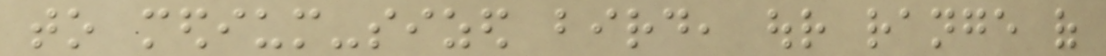to medium-sized bird, our range of
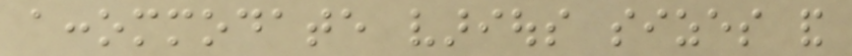accommodate various sizes and
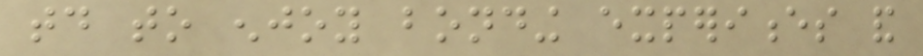today to enjoy bonding experiences and
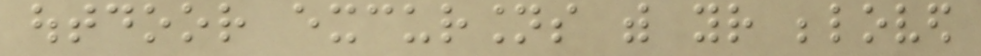outdoor excursions with your beloved
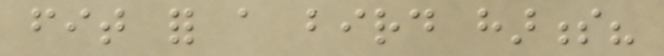fit for a bird harness?
